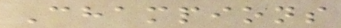Champions
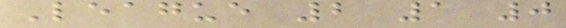League 2 1 0
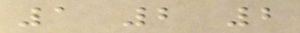1 2 2
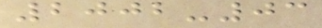2002-03
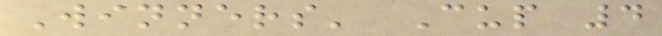Winners' Cup 4
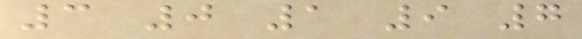3 0 1 9 7
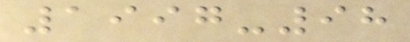1997-98
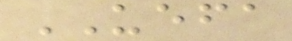UEFA
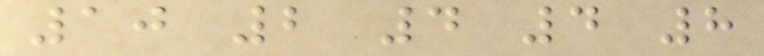10 2 4 4 8
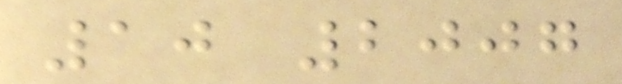10 2007
